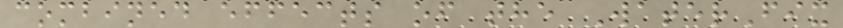combined effects of the WaterFix
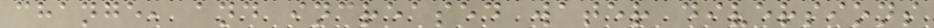change, and increased water diversions
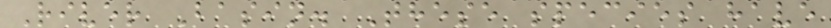River Basin. These species have
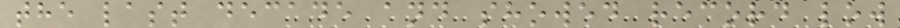the last decade and showed record low
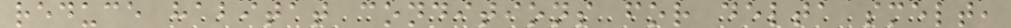reduce habitat conditions for delta smelt,
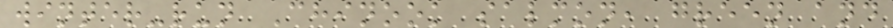winter-run Chinook salmon, green and
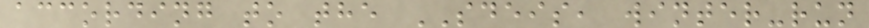according to the SDEIS, winter-run
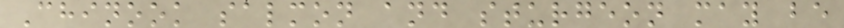Chinook salmon and sturgeon may be
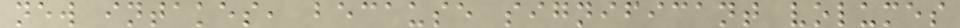new intakes, because significant volumes
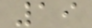19
